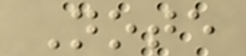Note
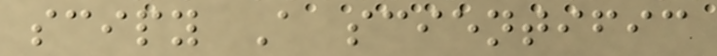scipy A scientific
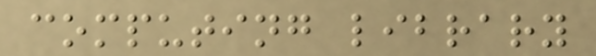computing library
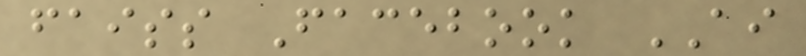faiss Facebook AI
